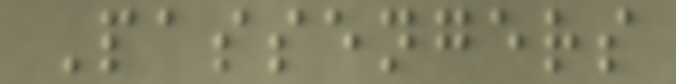Passengers
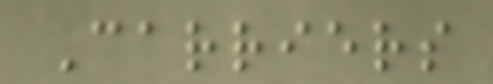Carriers
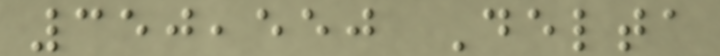350,550 Delta
